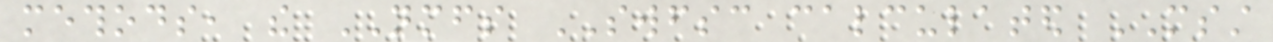methods, the NMFS SWFSC calculated MSST
